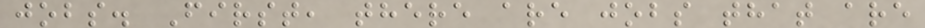jobs. First, there are jobs that are
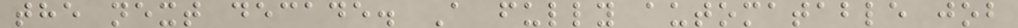the next decade. A fully automatable job
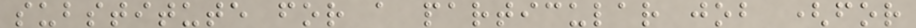substitute for a particular job (for
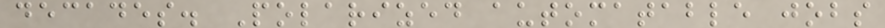decades. Polarized automatable jobs
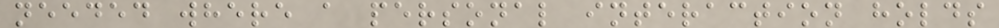needed where a personal interaction holds
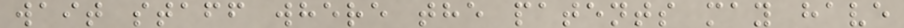wait staff where the patents may have
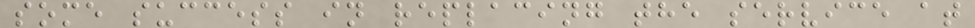some success in replacing the service at
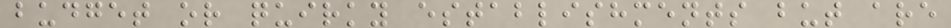budget or quirky establishments but are
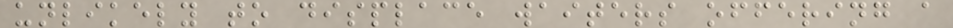unlikely to displace waiters offering a
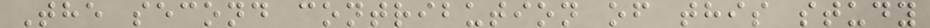The second contribution of this study
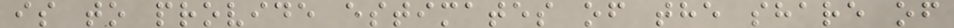is to provide estimates of the share of
